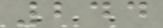244
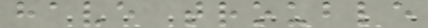have trouble
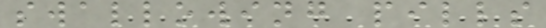swallowing pills
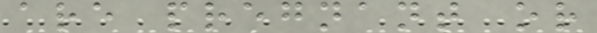are pregnant or
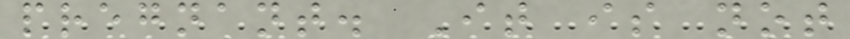pregnant. It is not
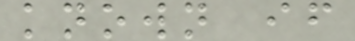known if
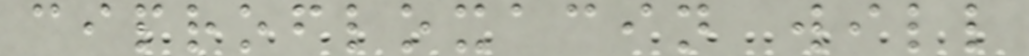ciprofloxacin will
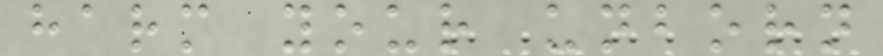harm your unborn
